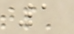1
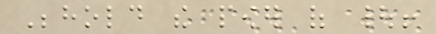Behold the power of |!
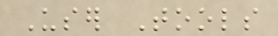User Tools
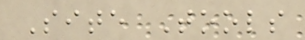Site Tools
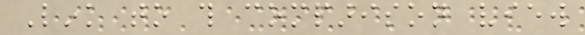Link to this comparison view
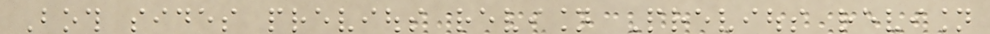Both sides previous revision Previous revision
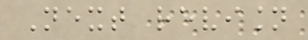Next revision
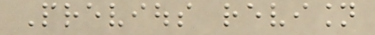Previous revision
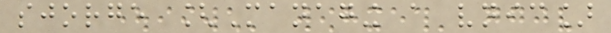sjorge [Managing a vnic]
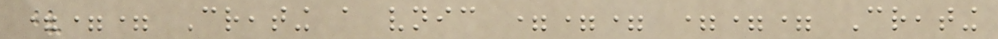=== Creating a vnic === === Creating
